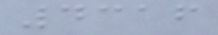4316
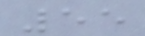55
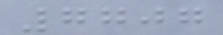7707
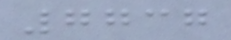7737
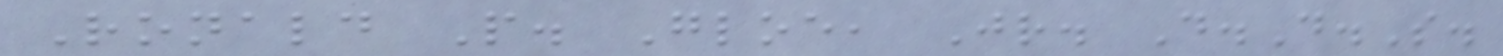Ronald P. Gloe, Jr. D.D.S.
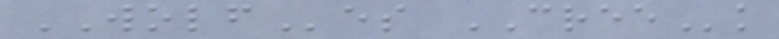WOLFes CREEk
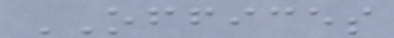OFFICES
